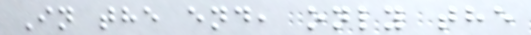In the end, only the
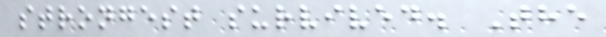strongest survived. The
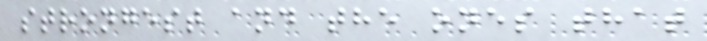strongest and the ones that
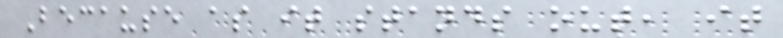Because as it stands out, it
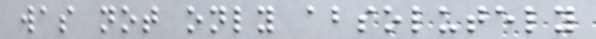was not only absolutely
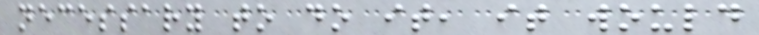necessary to do it, it would
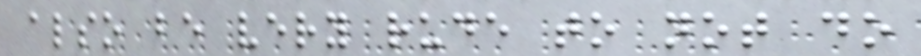also be very rude to not do
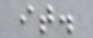it.
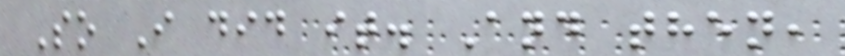So I did it. And then,
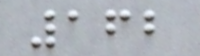162
